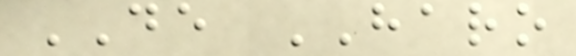DE HARO
